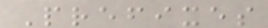Prefixes
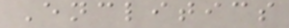Enclitics
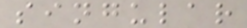singular
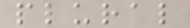plural
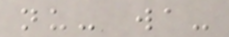nu- wa-
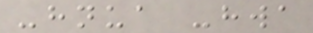-hnua -hwa
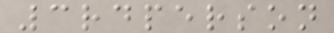3rdperson
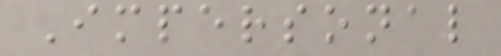Impersonal
